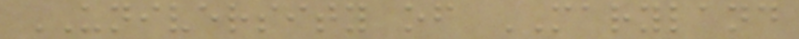UNIVERSITY of MARYLAND
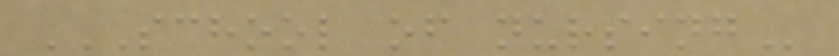SCHOOL OF NURSING
